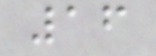16
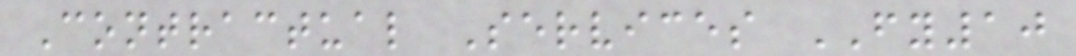Contractual Services FY10
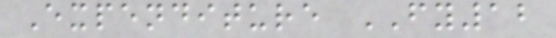Expenditure FY12
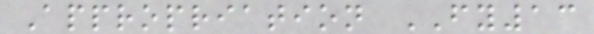Appropriation FY13
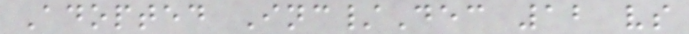Adopted Inc/Dec 12 vs
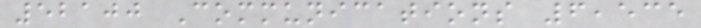52100 Communications 6,535
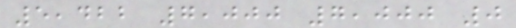5,422 7,000 7,000 0
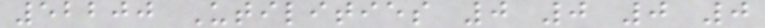52200 Utilities 0 0 0 0
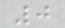0
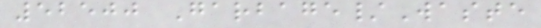52500 Garbage/Waste
